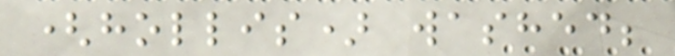(hollis) washed;
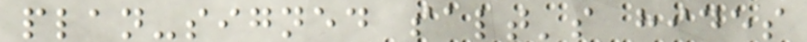plan-signed salt's hides
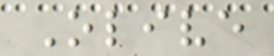Olive
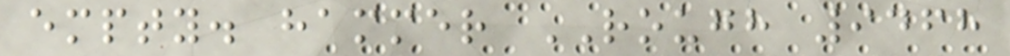empty. hammer ROUGH 9468
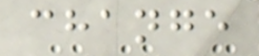change
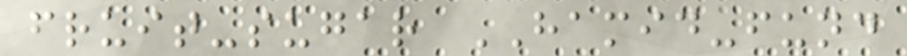fruit-sugar HAMID-fund
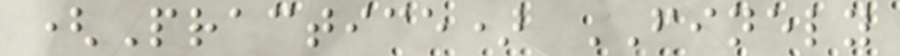(Practice) FINELY
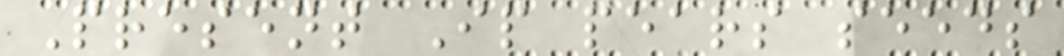Present Ip pears seeds
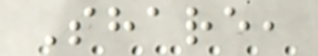Share,
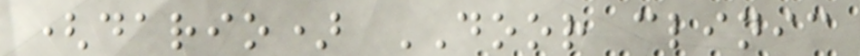(dario) DOOR clinic
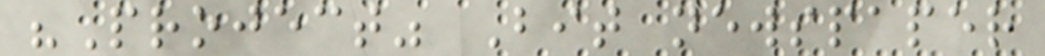"Project" Bit newspaper
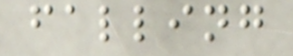falling
